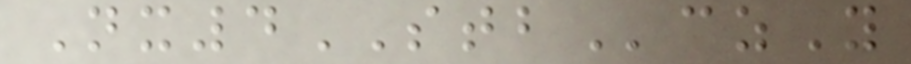Nx4STBczY
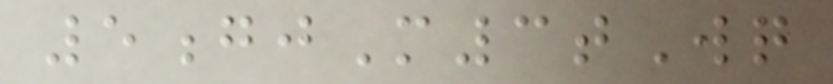5gjM3tWq
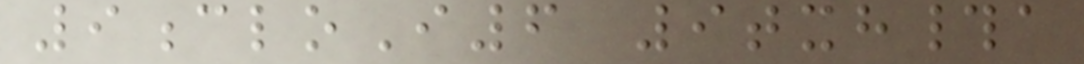9cloI6 9txh#a
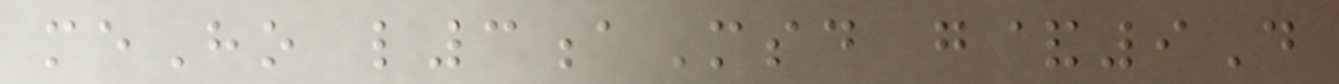meHo l3aMsd g&9D
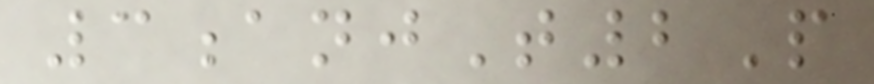3anjT2P
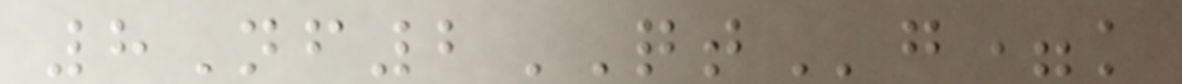8Nf2QTg=k
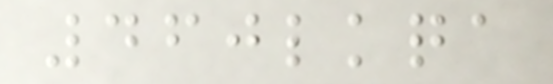460lkqa
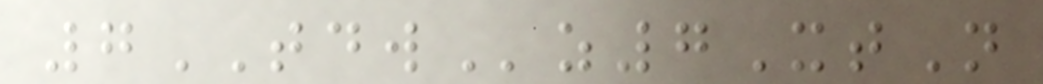7TDWz7XtN
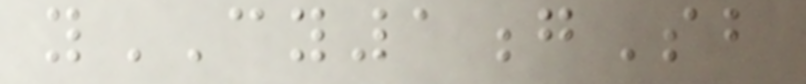yCY1gSb
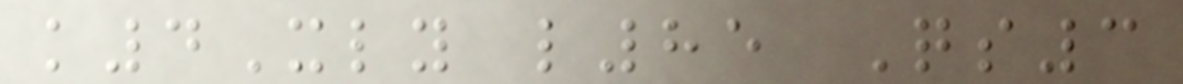k4Xly l85 Qs3
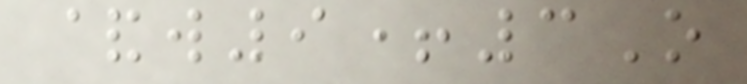&w9+3O
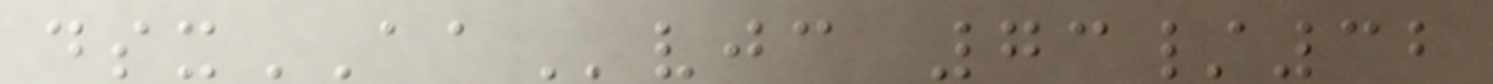dsxAAvjc 73/32
